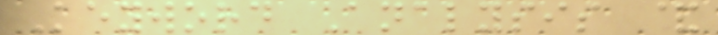Keyword Analysis &
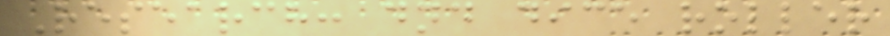Research: dnd dice roller
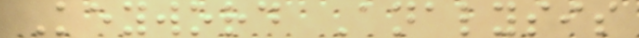Keyword Analysis
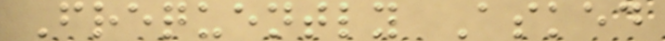Frequently Asked
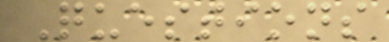Questions
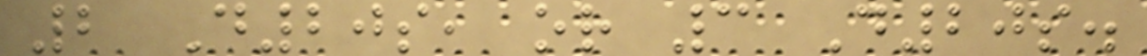2 D20s, or 3 D20s.
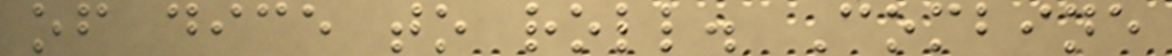of dice to roll. Combine
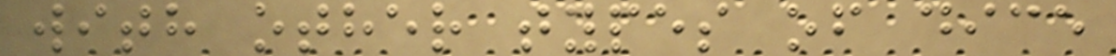with other types of dice
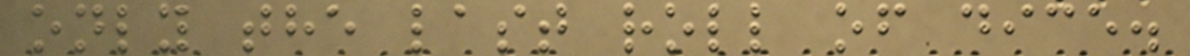only the last roll of dice.
